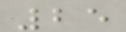25
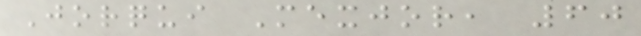Jorqui Mexjor, 60
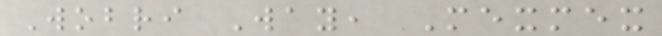Wobri Way, Mexmex
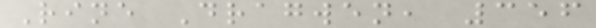Rine Dragwen, 356
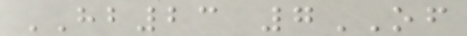HB23 7OF
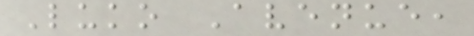Luko Avenue,
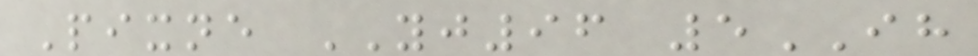Pixne YJ96 5IH
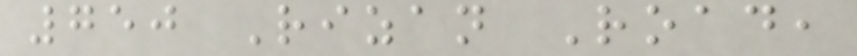750 Rizan Road,
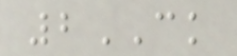2CK
